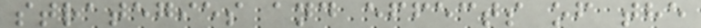strategies and effects of the
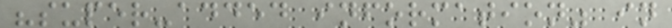"super-added information" in
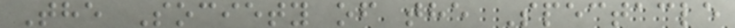The Society of the Spectacle
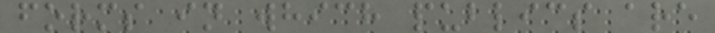forms in which publics are
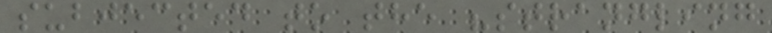subjected to the "strangling
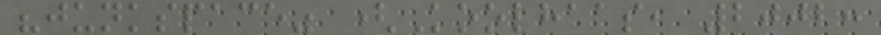"junkspace" (Koolhaas, 2002:
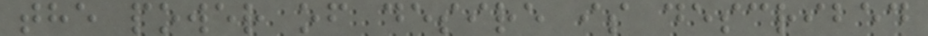the power of desire is described
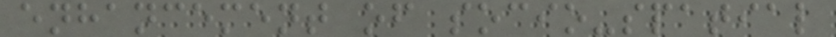enhancement of socio-spatial
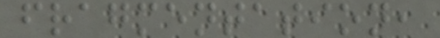fragmentation,
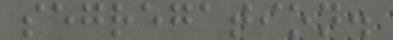segregation.
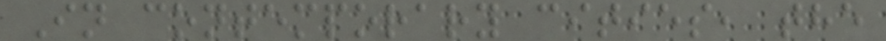In contemporary cities, the
